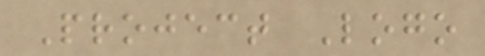Project Logo
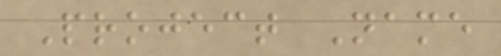Project Name
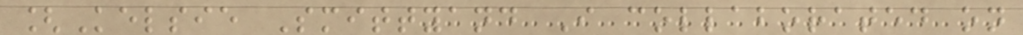[Kelsie Smittyand I collaborated on
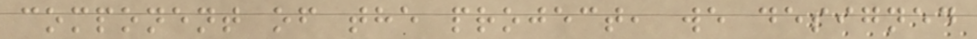component of the project, we designed
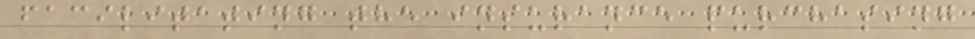facilitating the insurance purchasing
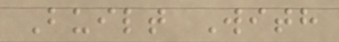Built With
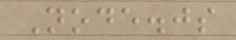Node.js
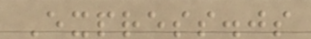Express.js
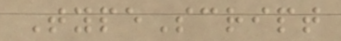TypeScript
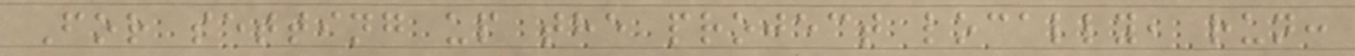For setting up the project locally, run:
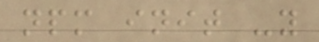npm init -y
